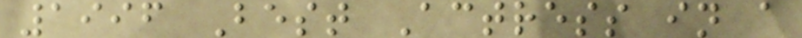1996 Best Actress in a
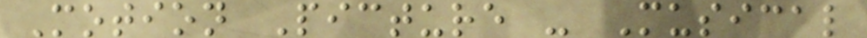Motion Picture - Musical
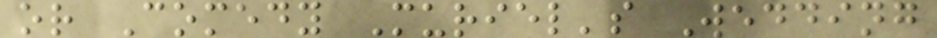or Comedy Muriel's Wedding
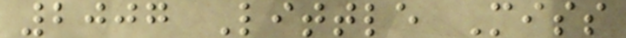2007 Little Miss
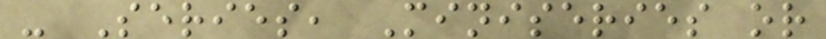- Series, Miniseries or
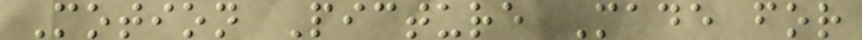Motion Picture Made for
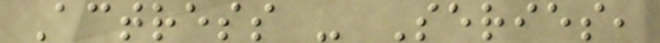Actress - Series,
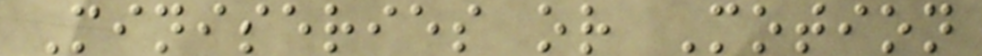Miniseries or Motion
